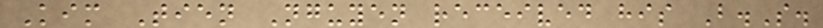Kim Tien Nguyen received his B.S.
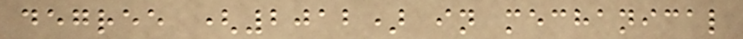degree (2012) in mechanical
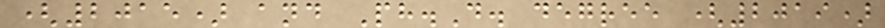(2015) and Ph.D. degree (2019)
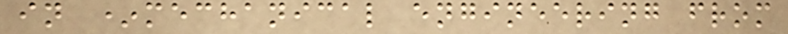in *mechanical engineering from
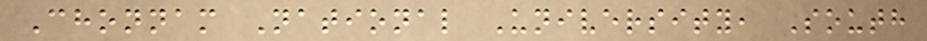Chonnam National University, South
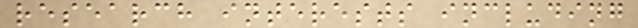research interests including
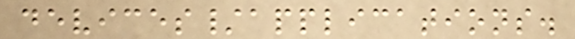devices/applications.
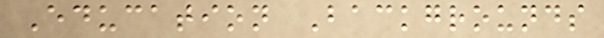Education Backgrounds
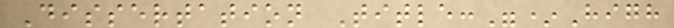Dissertation Title:"*High
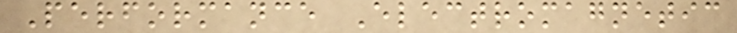Performance Electromagnetic
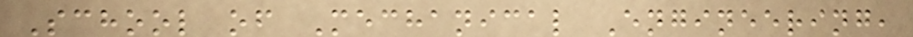School of Mechanical Engineering,
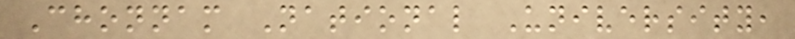Chonnam National University,
